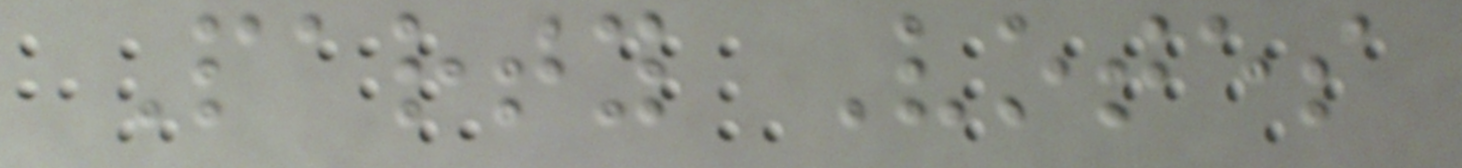Party Votes
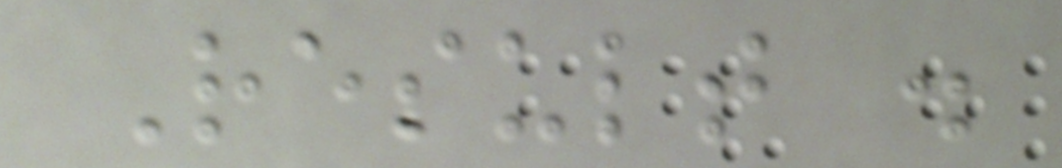Result .
